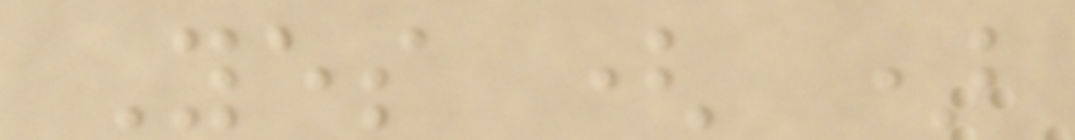Yes ( )
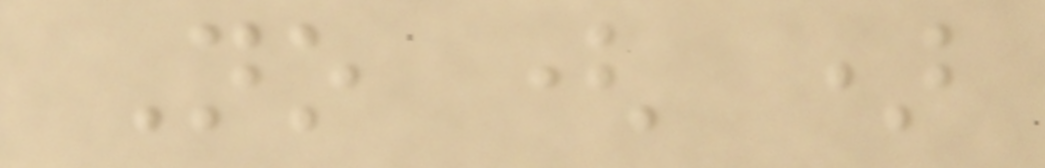No ( )
